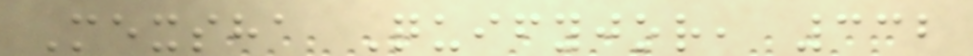Mexsha Quifyjor, 332
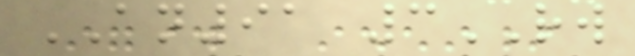AN91 3RW
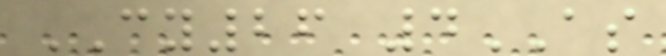CY26 4AS
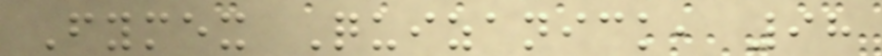Fymex Quizanick, 98
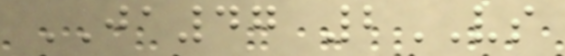JA47 2VS
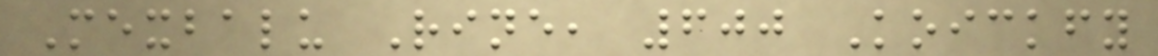Mexbalu Rine, 600 Koickfy
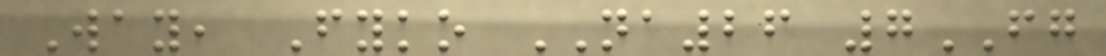Way, Fyko NA26 7FG
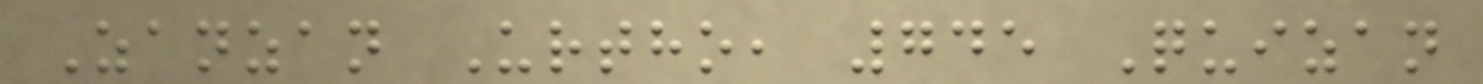Zanzan Urtho, 745 Quizan
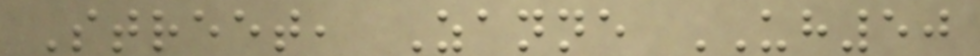Street, Zanne UH50
